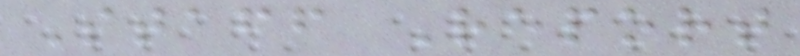Staff Report
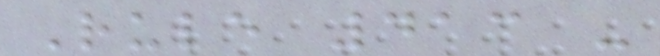Rule 413 -
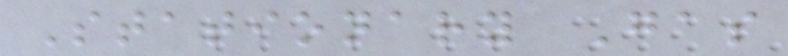Stationary Gas
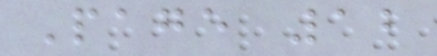Page 12
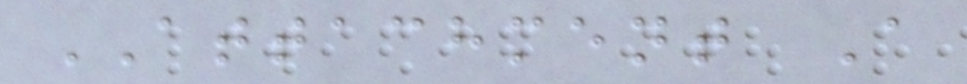ATTACHMENT A
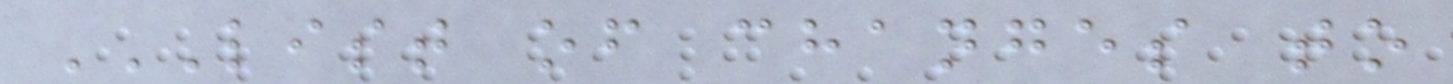LIST OF CHANGES TO
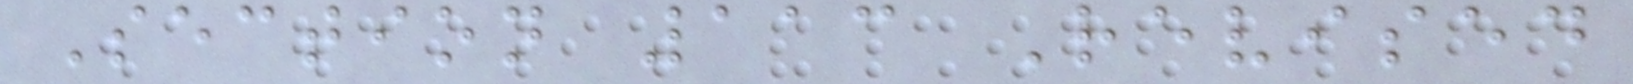Section 113 Revised
